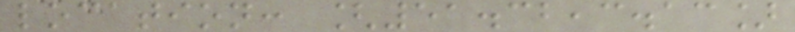location: [51.32,3.13]
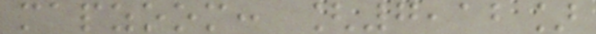mapzoom: [7,12]
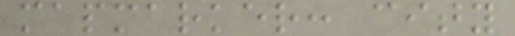mapmarker: city
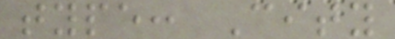type: City
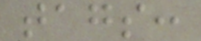tags:
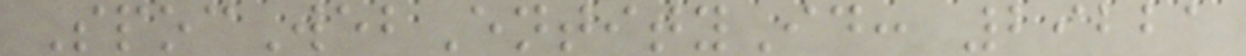SpocWebEntityId: 29221
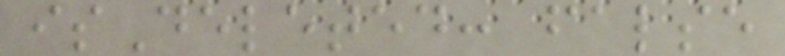isDeleted: false
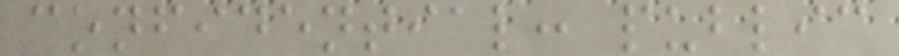confidential: public
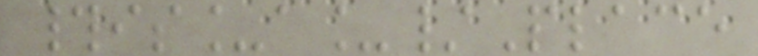#is_a_/Place
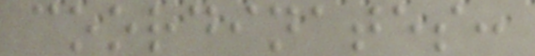coordinates:
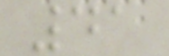41
